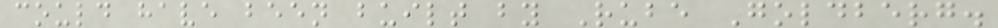could have been built by Rube Goldberg.
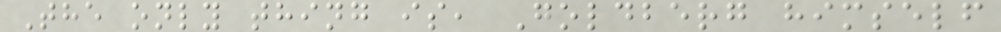The only thing is, Goldberg himself
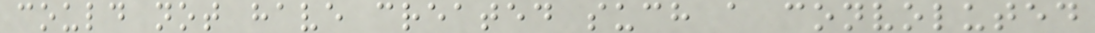could not have created such a convoluted
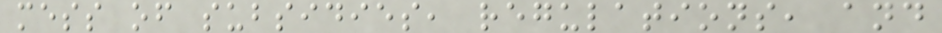mess of subsidies, regulations, and
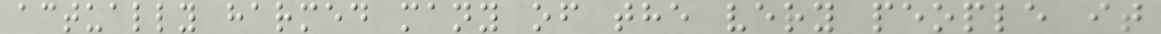actually harmed many of the very people it
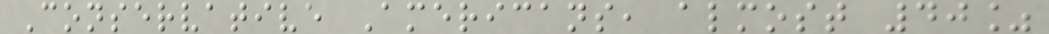Conservative Americans, almost 40%
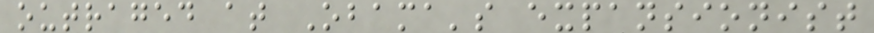outraged at Obama's expansionist
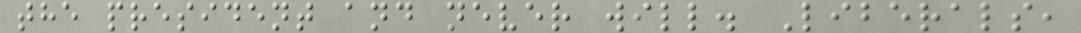the president and never will. Liberals,
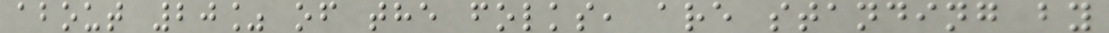about 20% of the folks, are standing by
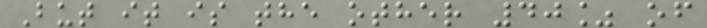But it is the other 40% of
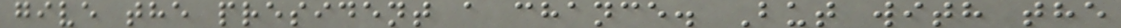give the president a chance. But with the
